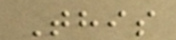This
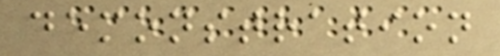demonstration
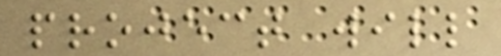project will
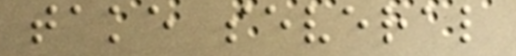take several
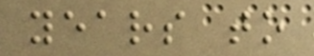years to
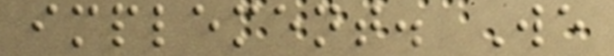implement. We
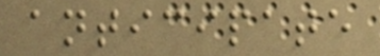anticipate
